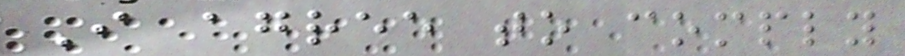I agree to comply
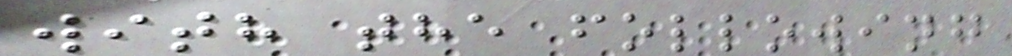with the following
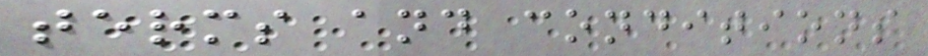terms and conditions
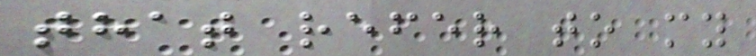that refer to my
